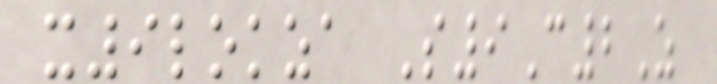x9lokza S9C2Z
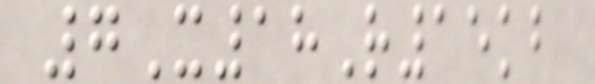7X18R15kb
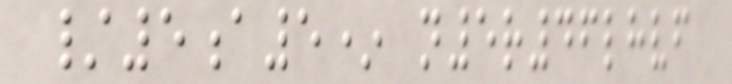/5a5* n5r46lhvf
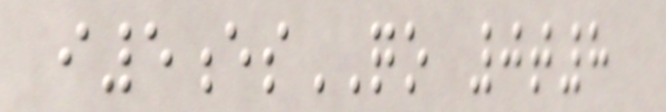i5esQO 0t8
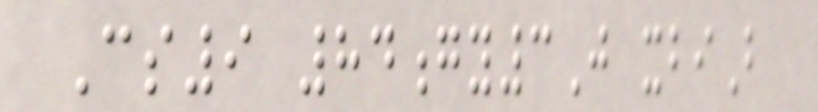Cs9 84gy3J xbiB
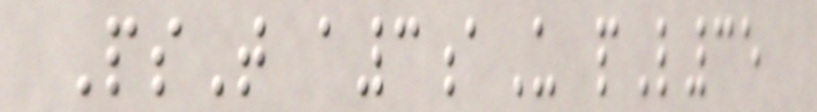PsT a3aU pL35
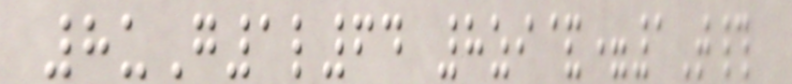8uG1l64 8zi&=1T#
